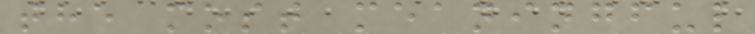the most meaningful
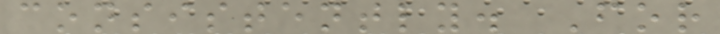consistently. For
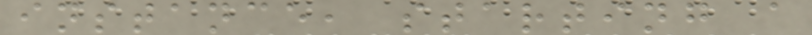instance, starting a
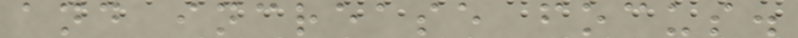and increase focus.
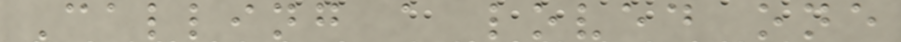Calling a loved one
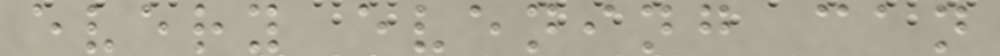every evening can
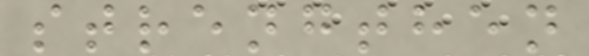strengthen
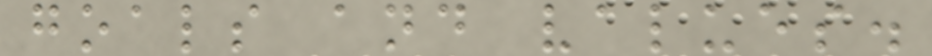goals and values.
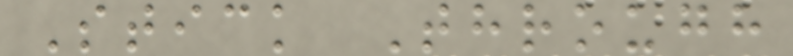Stick Through
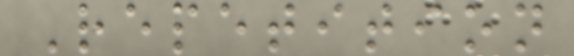Repetition
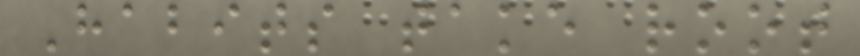Habits take root
